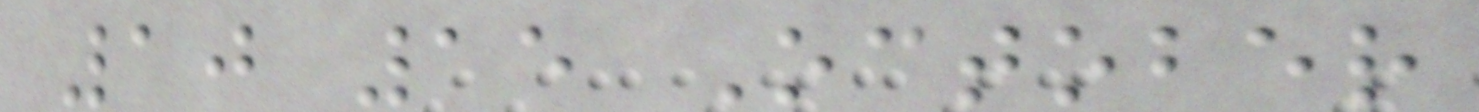10 15 October
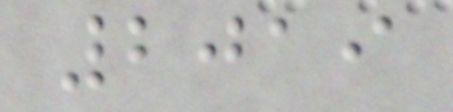2019
